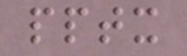pptx
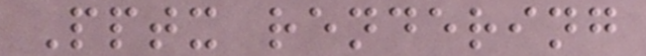Pptx rendering
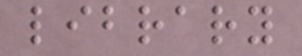library
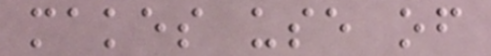makes use of
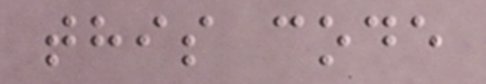this code
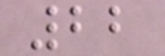22
